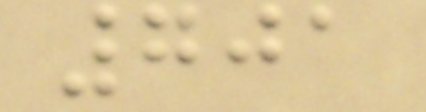701
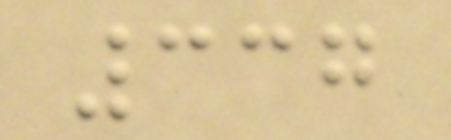337
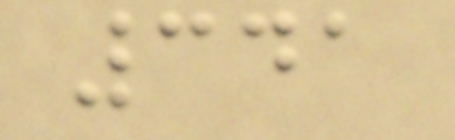341
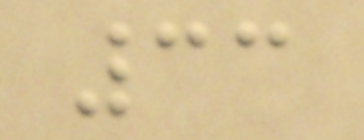33
